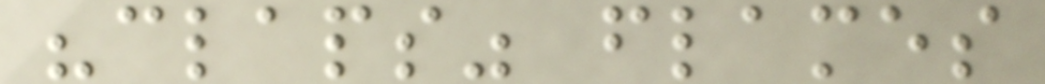"claps" flames
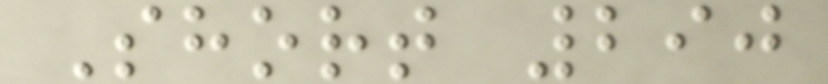Short 290
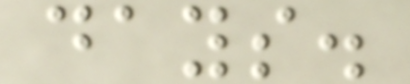days.
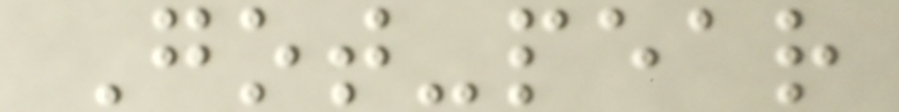Got-pear
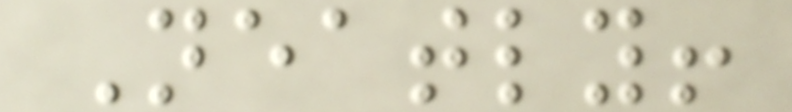Neatly!
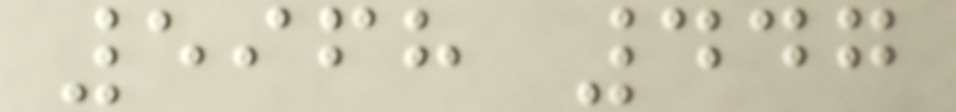5968 447
